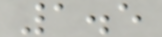1.5
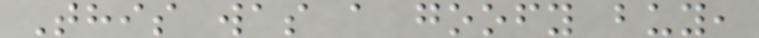This was a goofy buy,
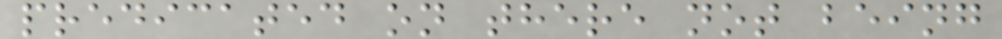predicated on there not being
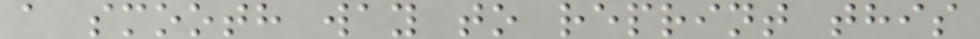a smooth way to reprint this
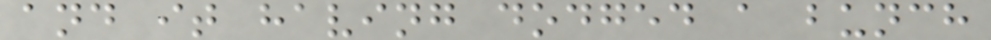and it having dodged a bunch
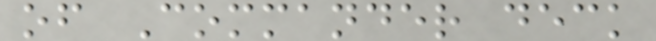of Commander deck
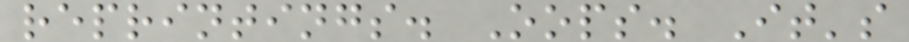reprintings. Oops. It's
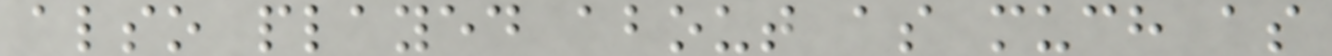also played about as much as
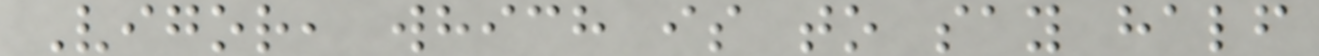Vigor, which is to say half
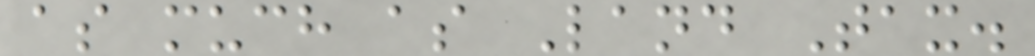as much as Land Tax.
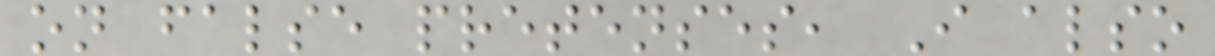on false pretenses, I also
